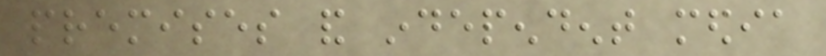premises and independent media
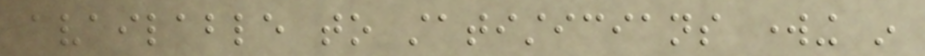available to statisticians working in
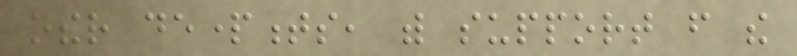other departments, with support from the
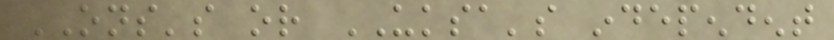ONS's or UKSA's independent
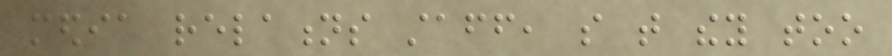media relations staff, so that they too
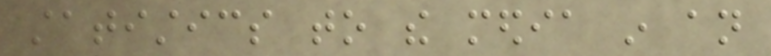statistics to the media in an
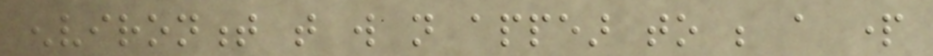environment that will not appear to be a part
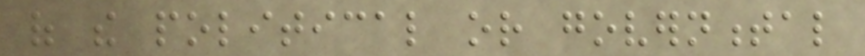of the political or governmental
